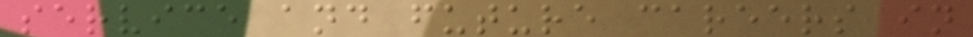service and future careers in
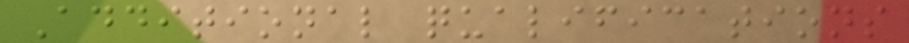Additional qualifications
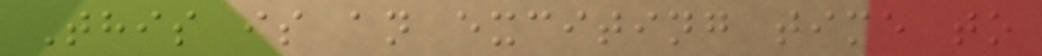This is an exciting time to
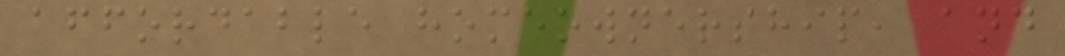affordable homeownership, and
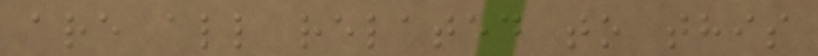are all related to this
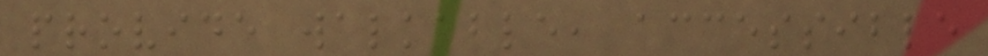provide walkable, accessible
